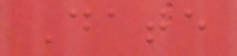Date
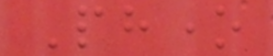Phone
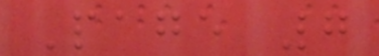Page 7
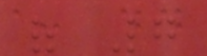of 7
